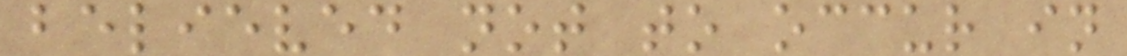believed not to occur in
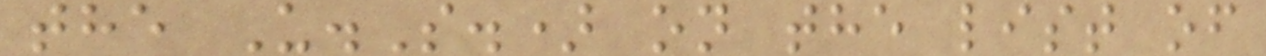the U.S.) on the list of
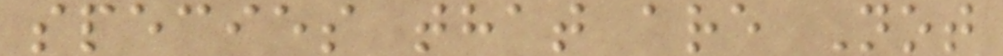species that are Not
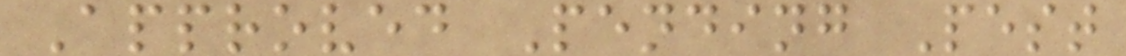Approved Pending Pest
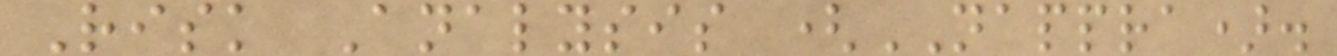Risk Analysis (NAPPRA).
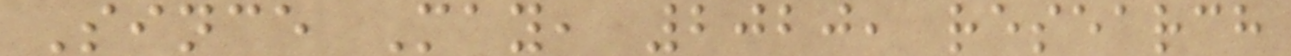Since May, 2020, research
